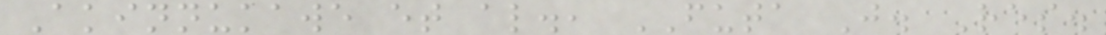Akinnukawe et al., FUTA J. Res.
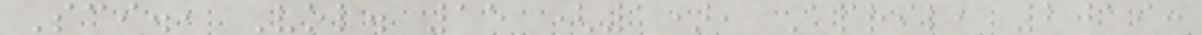Sci., Vol. 15 (1), April, 2019:
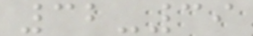32-39
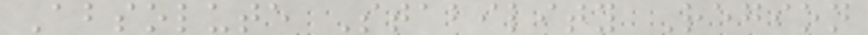Absolute Stability Region
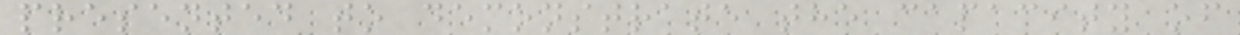presented to demonstrate the capacity of
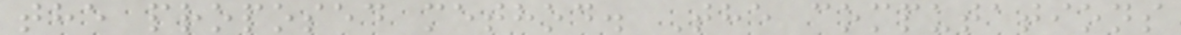the proposed method. The computations
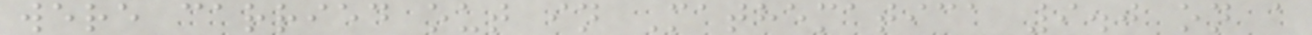were carried out in Mathematica 9.0 on a
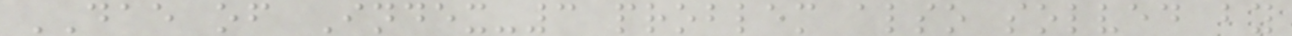DAE of Index-3 problem also solved by
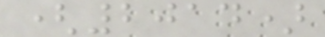(2014)
